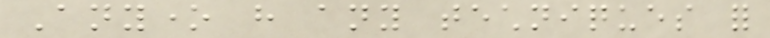Anyone have any techniques for
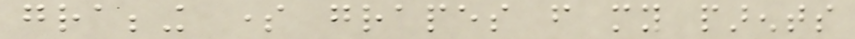grabbing some grapes from my parents
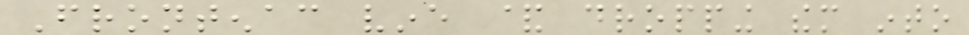Frontenac vine & dropping them into
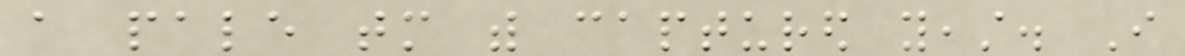a pale tomorrow with captured yeast. I
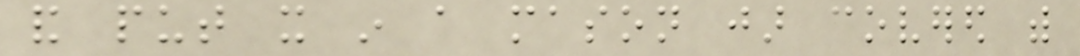and put it in a mason jar covered with
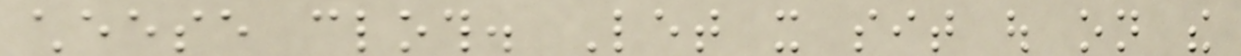cheese cloth. Let it sit out on the
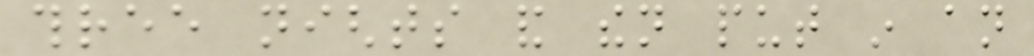three nights and then put in an
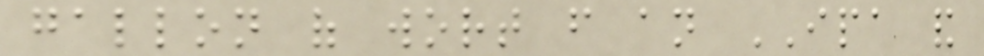gallon of wort from an IPA and
